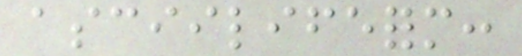asciilifeform:
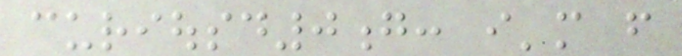curiousd0g: i'm from
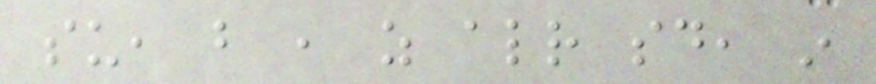su, but , as already said, in
